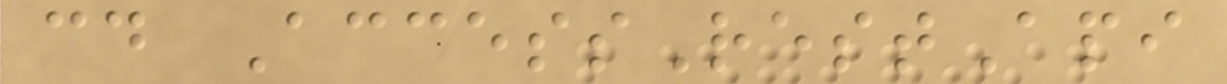cd AccessRestApi
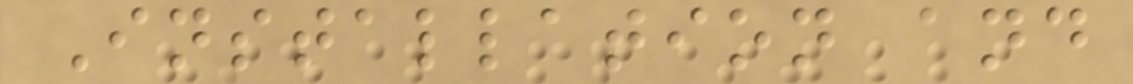Installation and
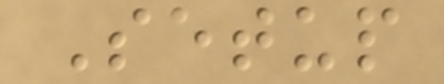Setup
